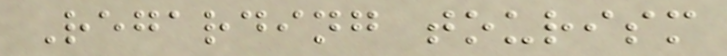Regarding tourism
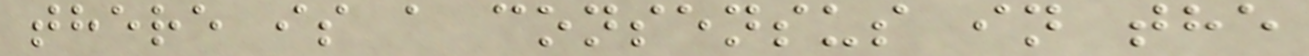there is a consensus in the
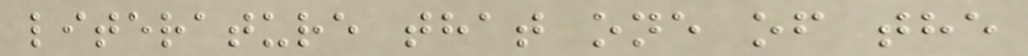literature that one of the
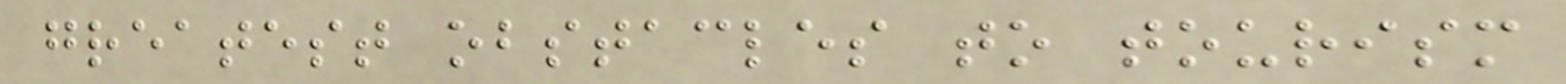greatest obstacles to tourism
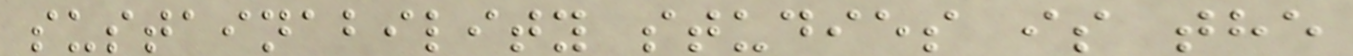sustainability studies is the
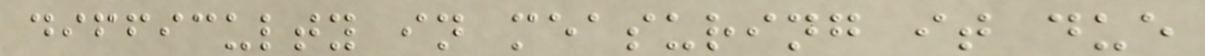difficulty in measuring it due
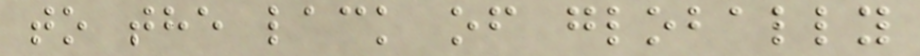to the lack of globally
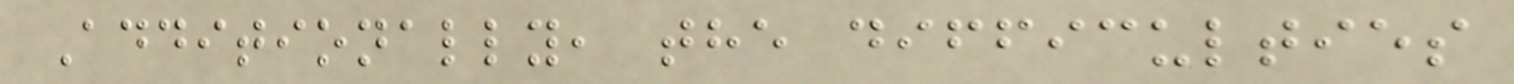Additionally, the difficulties
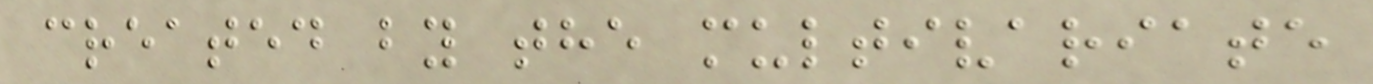created by the multivariate
